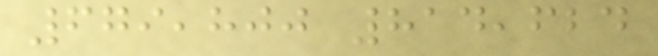679,800 814,624
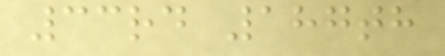33rd 187th
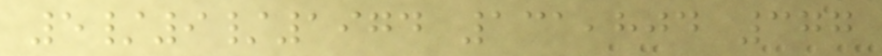5/9/1974 131,804 377
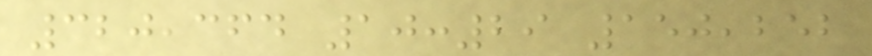320,364 10:29 150,252
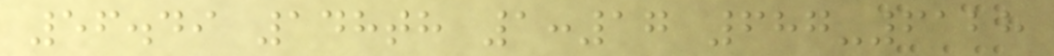56.49 148th 1:17 687-6128
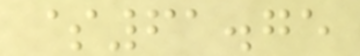$61.75
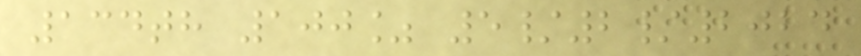134th 100% 5/2/2024
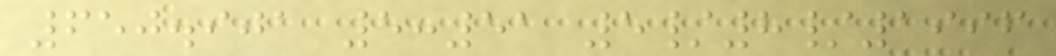650.901 5:51 5/8/1996
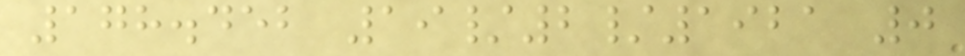178.452 19/2/1921 0
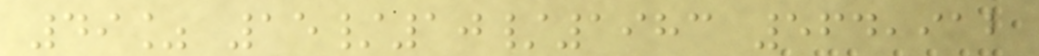49% 15/10/1983 564,912
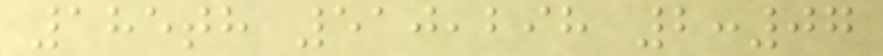185th 510,298 2:07
